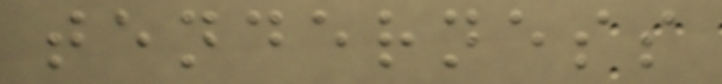tenderness
